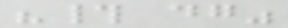"# dg"
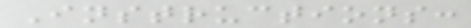Instructions:
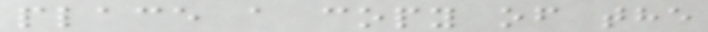place a copy of the
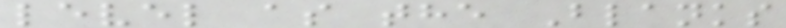level as the Blanks
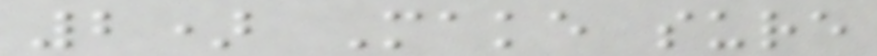2) Make sure
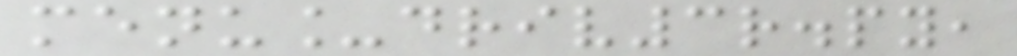menu_driv3r.py,
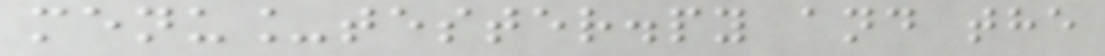menu_tester.py and the
